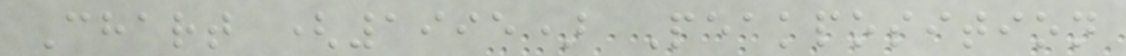Chart (1995) Peakposition
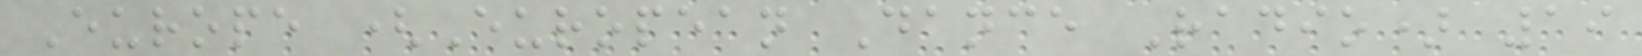Europe (European Dance Radio) 19
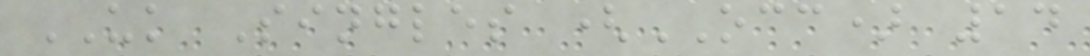UK Singles (OCC) 14
